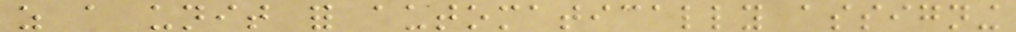as a unit for automatically assigning
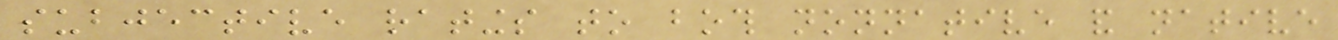subjective ratings to both nonnative and native
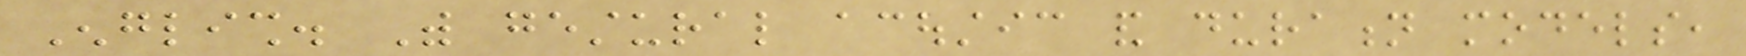English. With gestural acoustic and duration models,
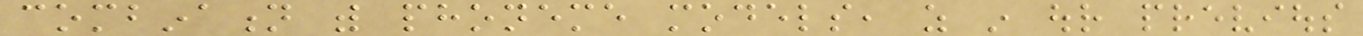combination with phoneme models, as in our previous
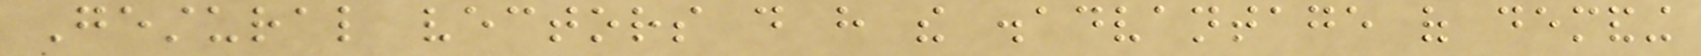Gestural vectors do have the disadvantage of demanding
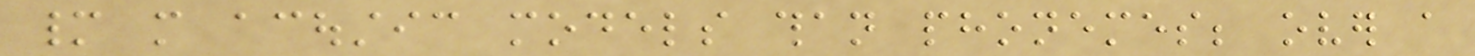many more acoustic models than phonemes; over a
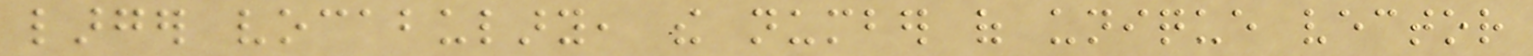larger vocabulary, the number of unique vector
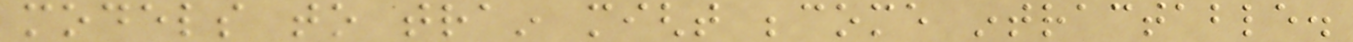models to train might become intractable.
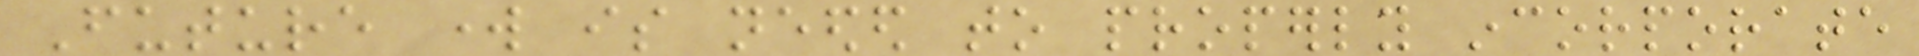Future work is needed to properly incorporate
